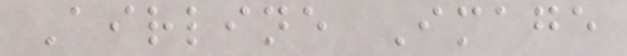Airline Image
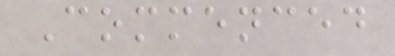Commenced
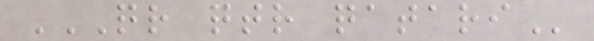QR QTR QATARI
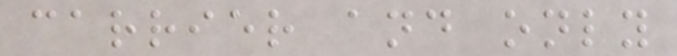carrier and only
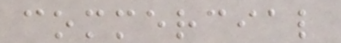commercial
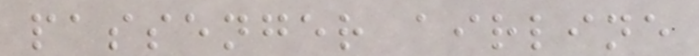passenger airline
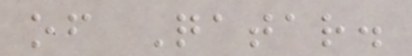of Qatar.
